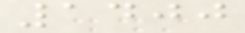1400
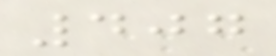407
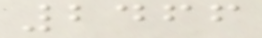2466
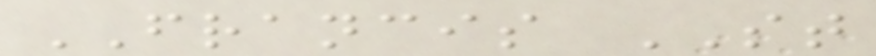FRANCIS ST
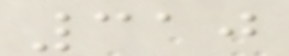310
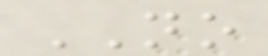NO
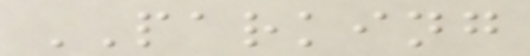PARKING
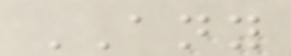ANY
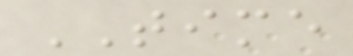TIME
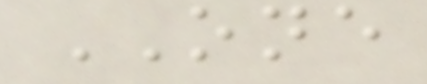ONE
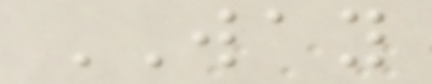WAY
